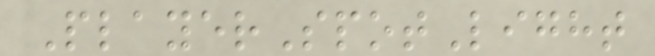PlayerSpotLight
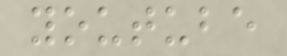youtube
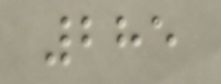285
